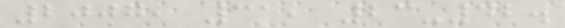2007, 31, 23-42.
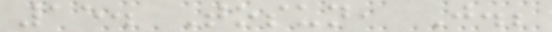15. Tosun, J.;
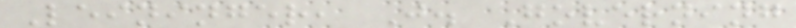Leininger, J. Governing
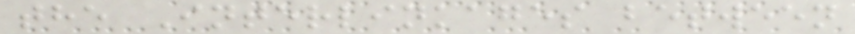the Interlinkages between
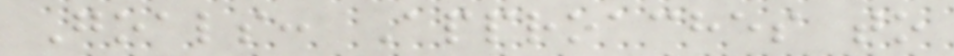Goals: Approaches to
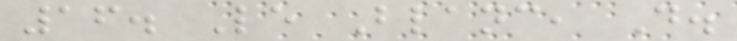16. Le Blanc, D.
